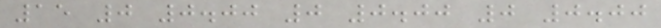15 0 0.00 0 0.00 0 0.00
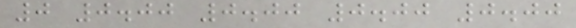0 0.00 0.00 0.00 0.00
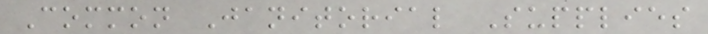Common Janitorial Supplies
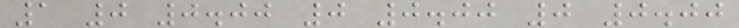1 0 0.00 0 0.00 0 0.00
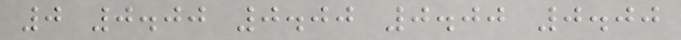0 0.00 0.00 0.00 0.00
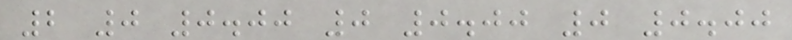2 0 0.00 0 0.00 0 0.00
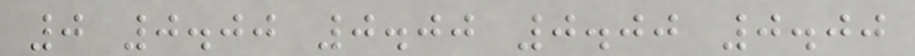0 0.00 0.00 0.00 0.00
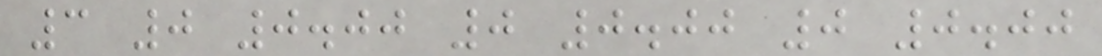3 0 0.00 0 0.00 0 0.00
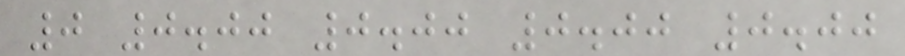0 0.00 0.00 0.00 0.00
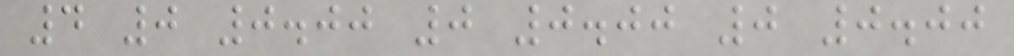4 0 0.00 0 0.00 0 0.00
